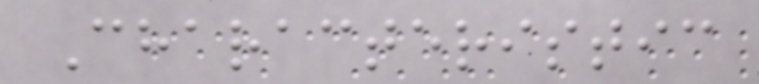Characteristic
